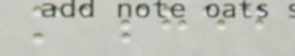mashed
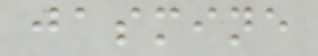jasmine
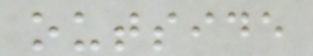outside
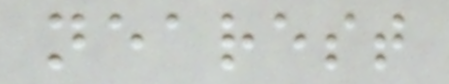nearest
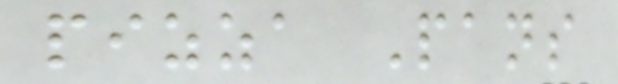pizza Pans
